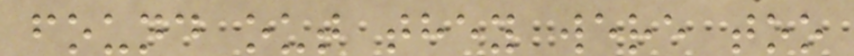found out they were too
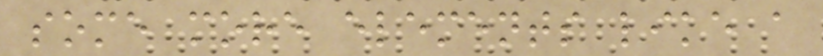some more elements like a
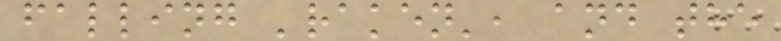falling 'raken', and the
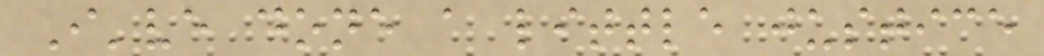I've done a little justice
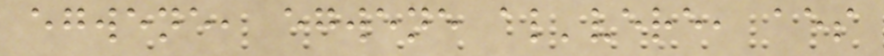egwene, egwene al'vere, aes
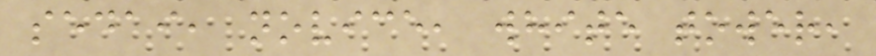sedai, novice, white tower,
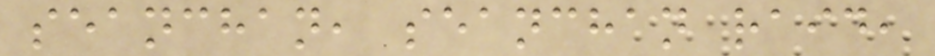seanchan, seanchan raid,
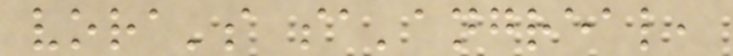vora's sa'angreal,
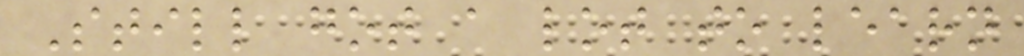Still got a lot to learn
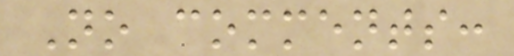No comments:
